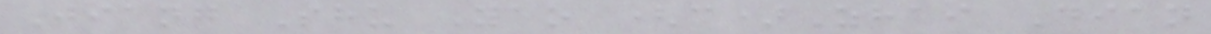Jiang Shu Yao (c)Zhai Dian
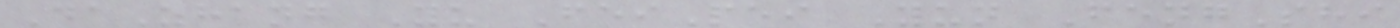DaZhang Yu FeiPei Yun FengShi
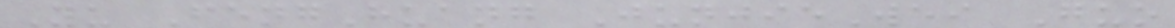Yu FengHuang JunjieWei Guo
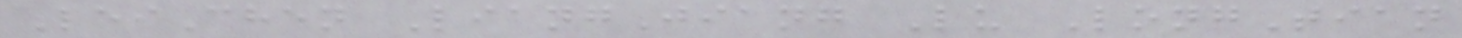LeiChen LiangJiang Lu LongTian
